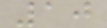10
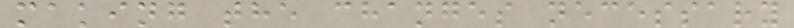making the changes necessary
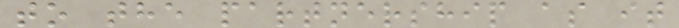to the partnership as it
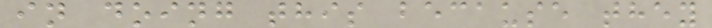in doing this because they
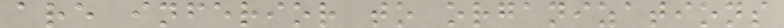are inferior to organizations
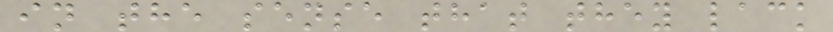in the sense that they lack
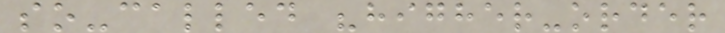so-called "higher-order
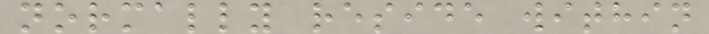normally reside within
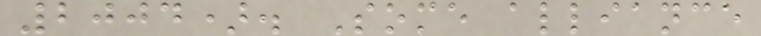2004). Some alliance
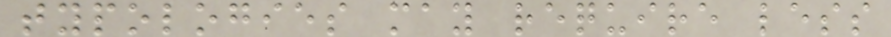typologies may require less
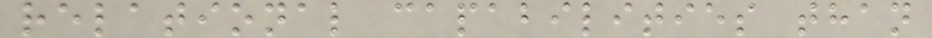relational capabilities than
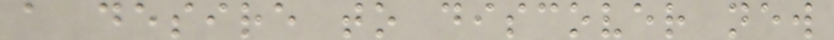a desire to discover new
